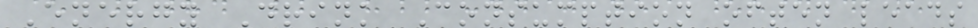Energy Drink Consumption often leads
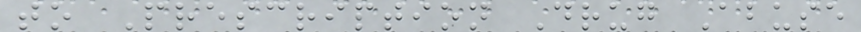to Prescription Drug Abuse
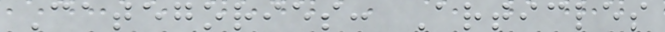Categories: Articles
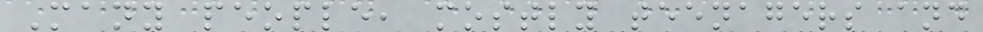Many people, mostly teenagers and
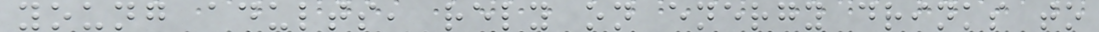young adults, rely on energy drinks to
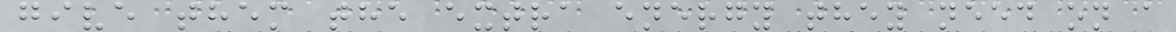give them the extra energy they need on a
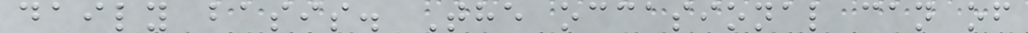daily basis. The occasional can of
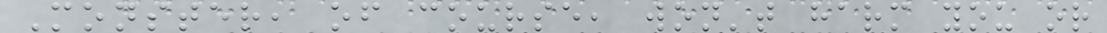Monster, of course, won't harm you or
